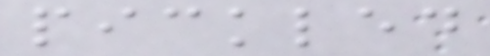pickled
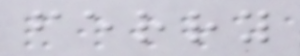ferry
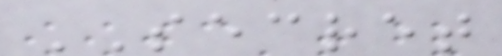SECRET
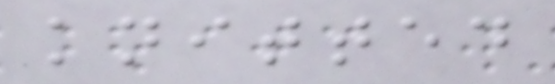knitted
